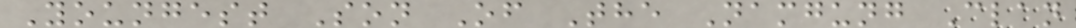Youngest Son Of The Namgung Clan
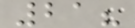21?
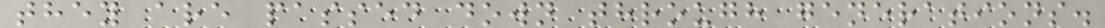they are passed down through generations.
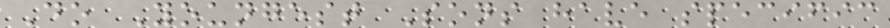Do Youngest Sons have specific
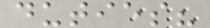duties?
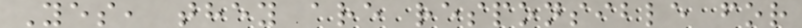Yes, they are responsible for
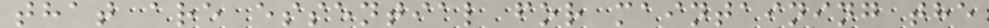that are essential for maintaining the
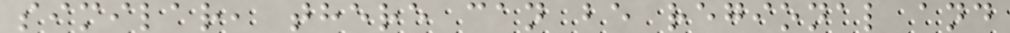similar, there can be regional and
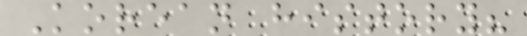Korean history?
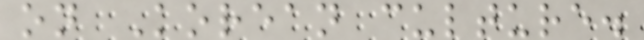on Korean culture.
